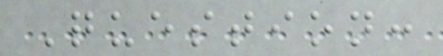Question:
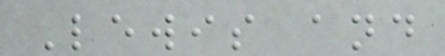Lewis and
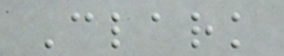Clark
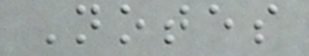Notes
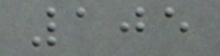105
